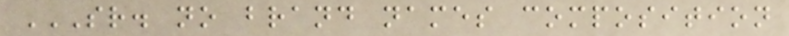SR. NO BRAND NAMES COMPOSITION
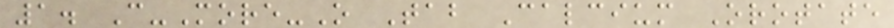1. C-More-O Tab Calcium Orotate
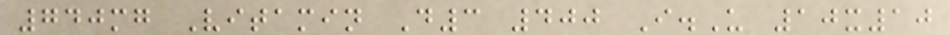740mg Vitamin D3 400 I.U 10x10
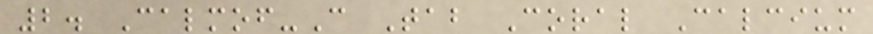2. Calmof-C Tab Coral Calcium
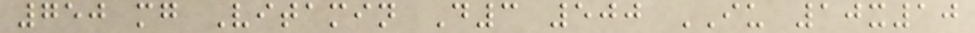750 mg Vitamin D3 500 IU 10x10
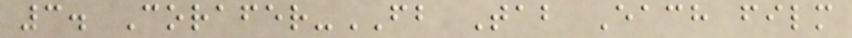3. Corafer-FB Tab Each film
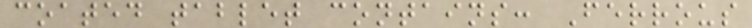coated tablet contains: Ferrous
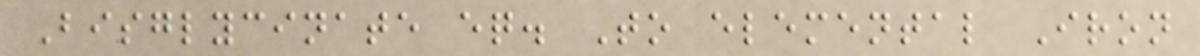Bisglycinate eq. To elemental Iron
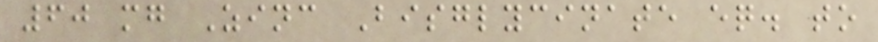60 mg Zinc Bisglycinate eq. to
